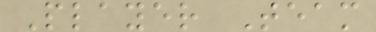Player Team
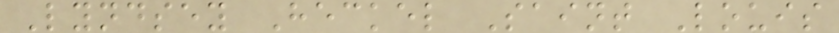Lyndsey Heckel Saint Louis
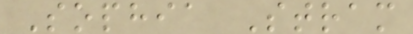Sophia Stram
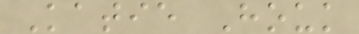Katie Houk
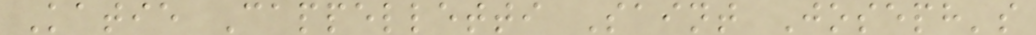Katie Cappelletti Saint Joseph's
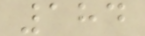184
